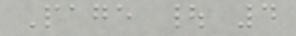Page | 4
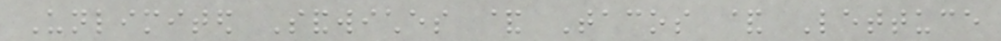Unlimited Sandwiches & Tacos & Lettuce
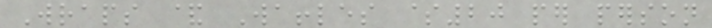Wraps & Waffles $20 per person
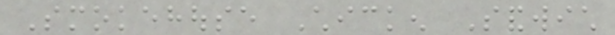Smokehouse Chicken Sandwich
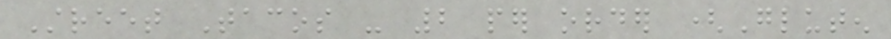Street Tacos - 2 per order (Gluten
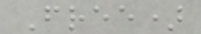Free)
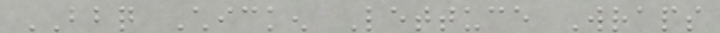BBQ Chicken Lettuce Wraps
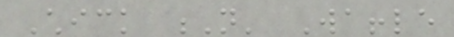Chick N' Waffle
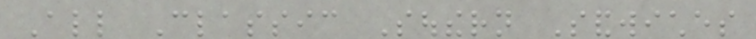All Classic Southern Sandwiches
